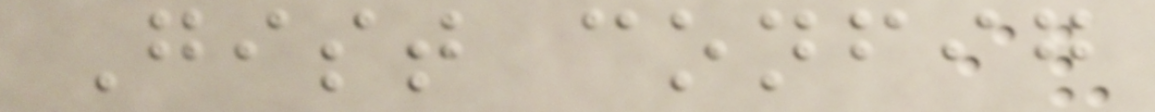Gist config
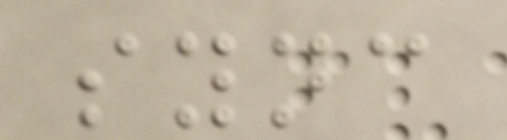sync
